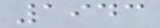1943
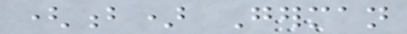(b) German
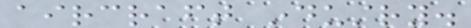aircraft industry.
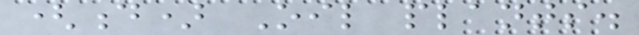(d) Oil plants.
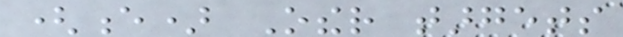(e) Other targets
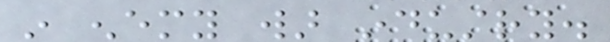in enemy war industry.
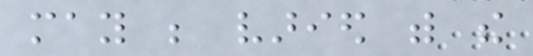may be varied with the
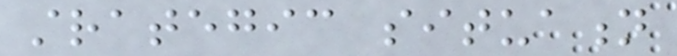strategic situation
